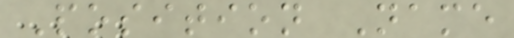Position Name
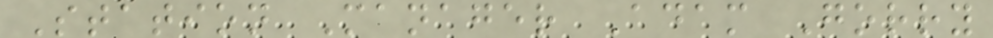Station Manager Adam Gorry
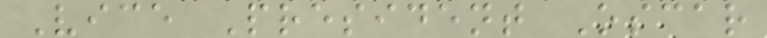Vice President Oscar
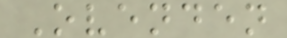Ovenden
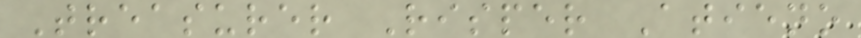Treasurer Risper Atieno
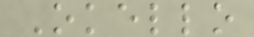Okello
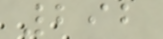292
